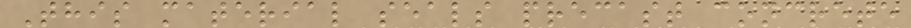This material seals precast concrete
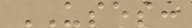USES:
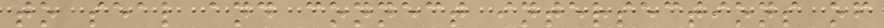to seal and connect intersections of
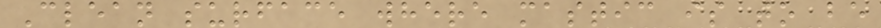Clean surface where mastic is to be
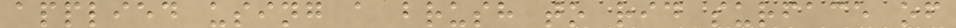applied using a brush to rid surface of
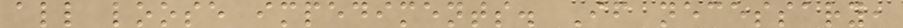all loose impediments. If necessary,
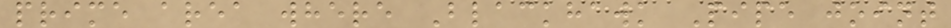prime area where Blackhawk Pipe joint
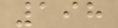198
